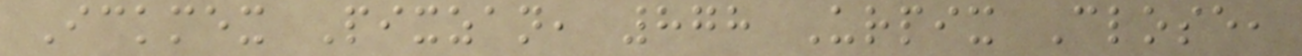Ickmex Pixzan, 878 Urpix Close,
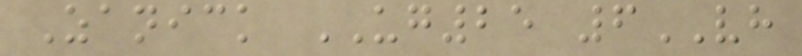Zanick UG25 6VH
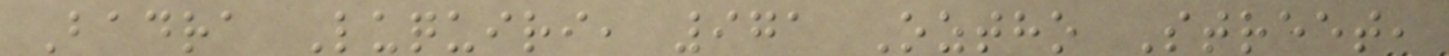Badra Luquiri, 971 Oztho Street,
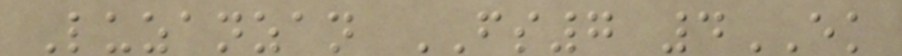Luzanzan FS7 4EK
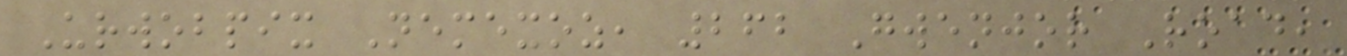Urwobpix Nemexoz, 262 Gwenjor Road,
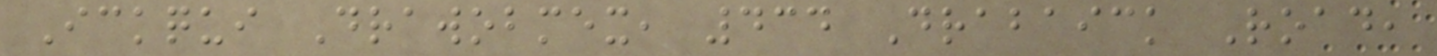Ickqui Drawobmex, 434 Drabaick Road,
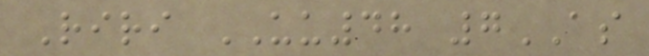Riri UU48 7AS
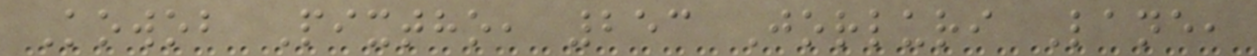Kowob Pixtho, 253 Jorluri Lane,
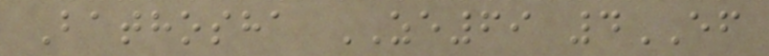Bathosha ZE69 4EF
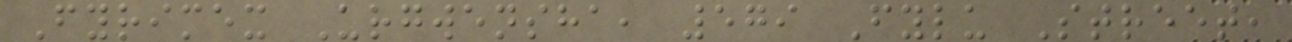Fyrimex Urgwensha, 579 Fylu Street,
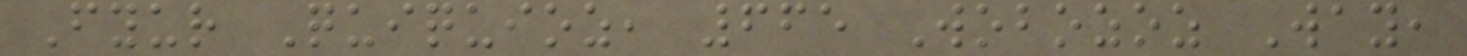Fyur Quiquioz, 665 Wobozoz Way,
